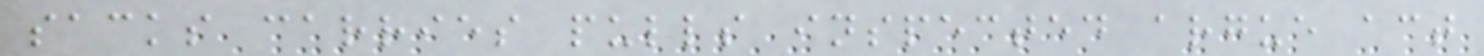sacks carries pulls inspected argue act
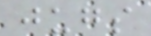jugs
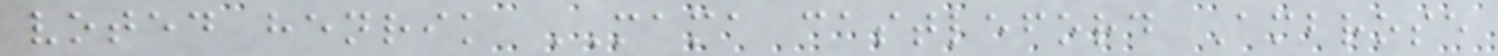voted henrik MAMA castleford Ambrose
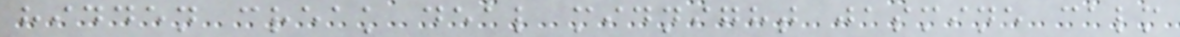hidden creak deal midnight jasmine calm
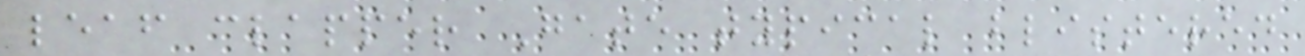leaf clapper Gate typical blistered
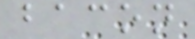bacon
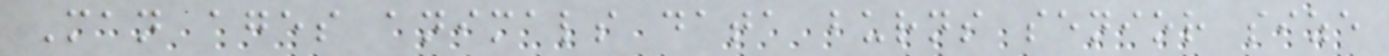Man ages animals data burns senior size
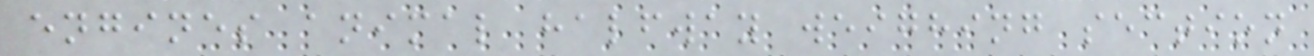engines animal halfway weighing section
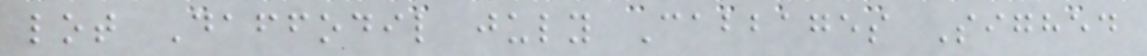lot Daffodil july Cabbages Sighed
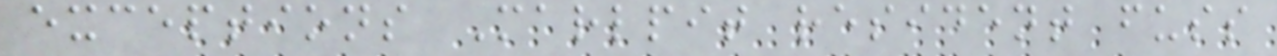exceptions Marlpit resident fuss
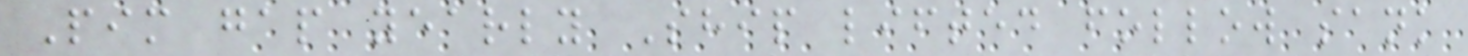Pim gap yearly Ship lifted follow sank
